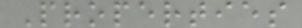Properties
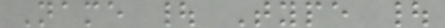Name | Type |
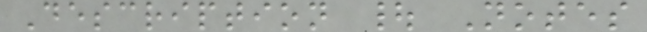Description | Notes
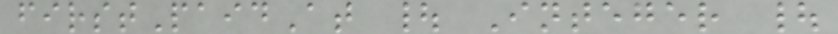firstPaidAt | Integer |
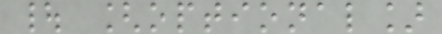| [optional]
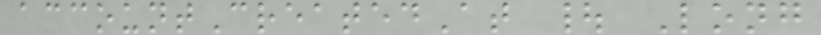accountCreatedAt | Long
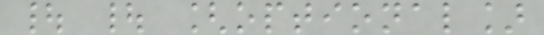| | [optional]
